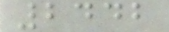2442
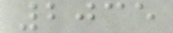2035
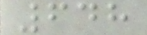648
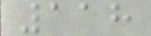118
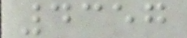4357
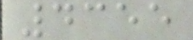4355
